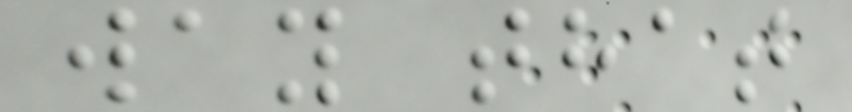way that
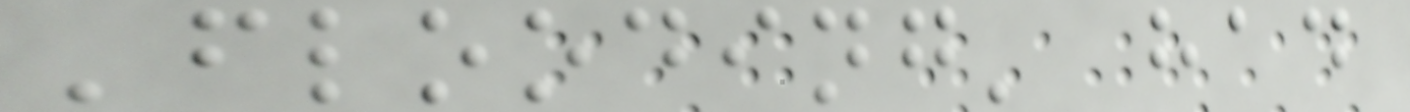'flooding' had
